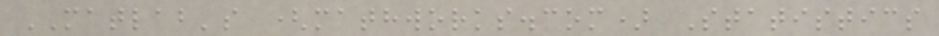MATLAB's (mathworks.com) Statistics
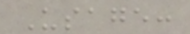Usage:
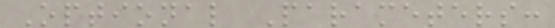Optional Parameters:
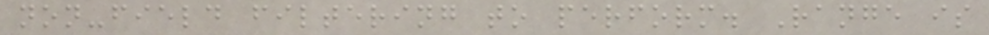non-field filtering to perform. Range is
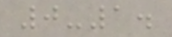0-1.
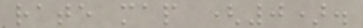rate map (0).
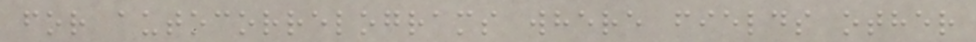for autocorrelograms where fields other
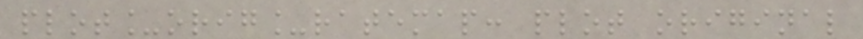plot_orig_ratemap: plot original
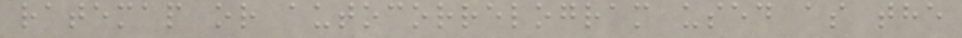ratemap or autocorrelogram used as the
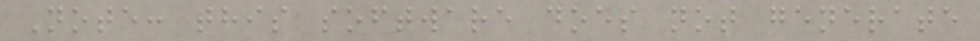Note: this software does not generate
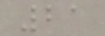21
